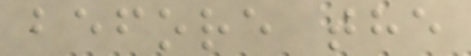before the
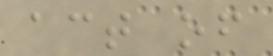act of
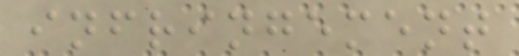infringement
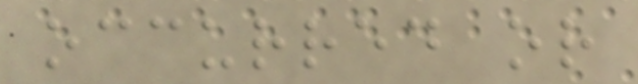occurred or
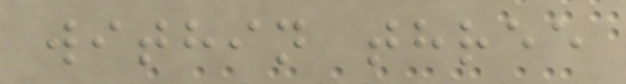within three
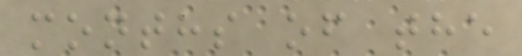months of the
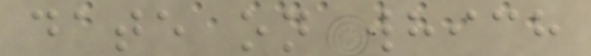date on which
